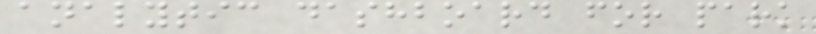analytic dashboard for park
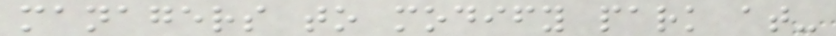managers to modify park at-
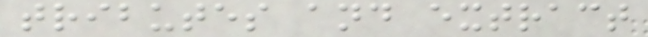tributes and extract
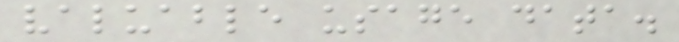valuable usage data.
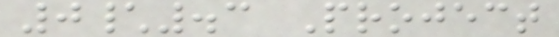0\.3 Project
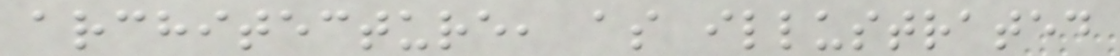architecture, as illustrated
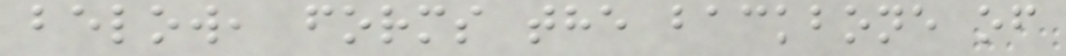below, forms the backbone of
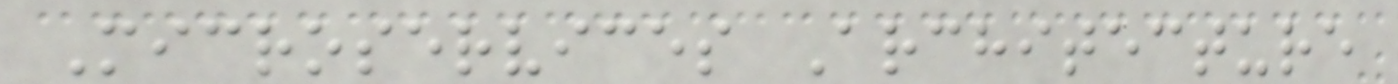Microservices Architecture
